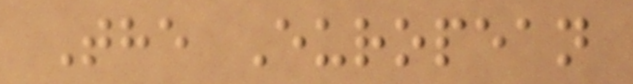The European
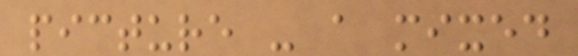picture - a mixed
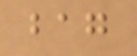bag
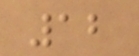12
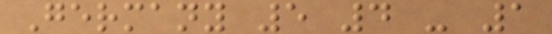Germany 5 4 - 1
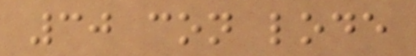30 con lode
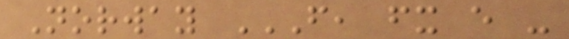Norway F, FX E -
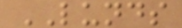LUNDS
